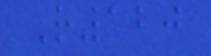R120
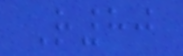R80
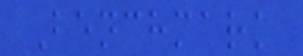Benchmark
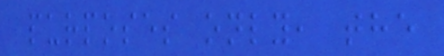purposes only, the
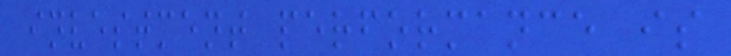investment performance is
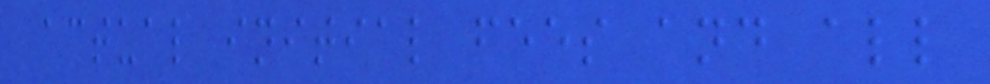actual initial fees and all
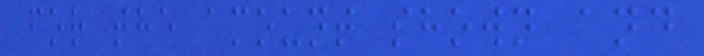for the amount shown and
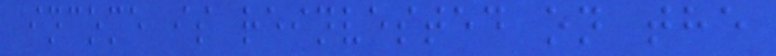income is reinvested on the
